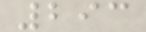293
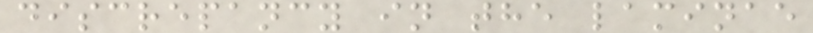discrepancy in the laminae
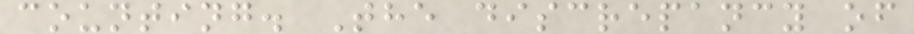counting. The discrepancy of
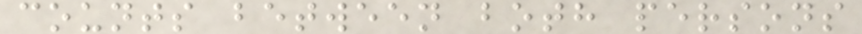counts between both persons
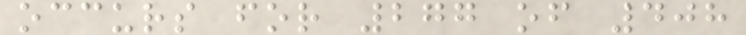occurs for 277 of 408
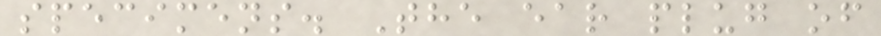specimens. The ear plug of
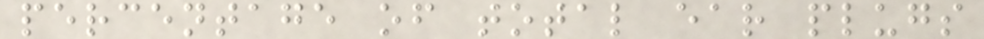percentage of total ear plugs
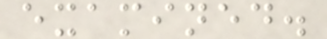examined.
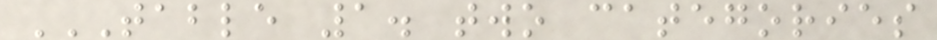TABLE 1. TWO CATEGORIES
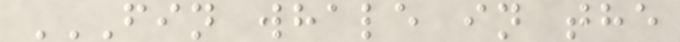FIN WHALE IN THE
